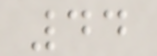44
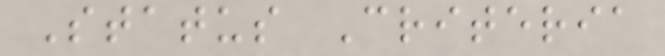Status Criteria
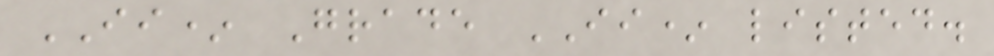II* Grade II* listed.
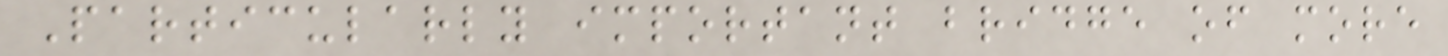Particularly important bridge of more
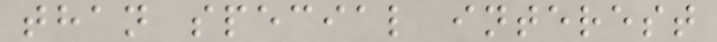than special interest
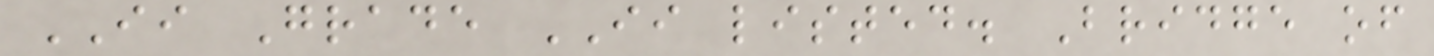II Grade II listed. Bridge of
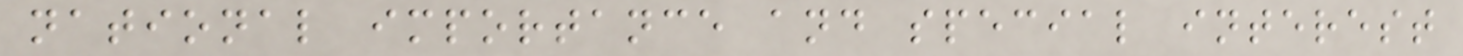national importance and special interest
